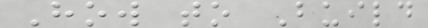How to Build
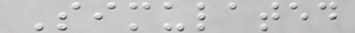Simulated
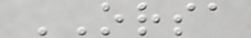ORSA
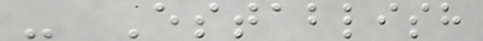- Establish
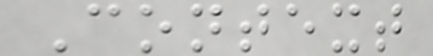Context
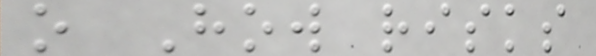o How risks
